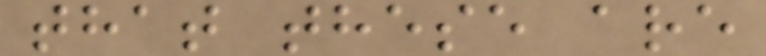that these are
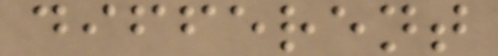different
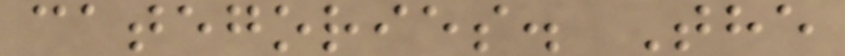categories. The
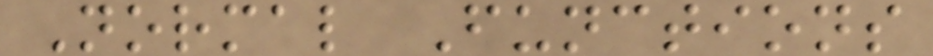Normal Functions
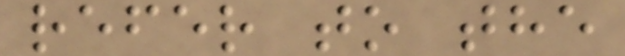refer to the
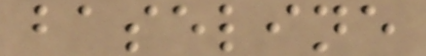baseline
